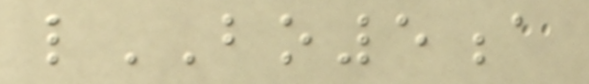lBO5a
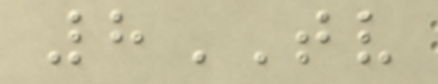8TV
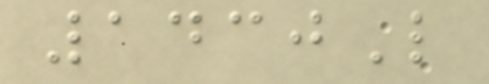1430L
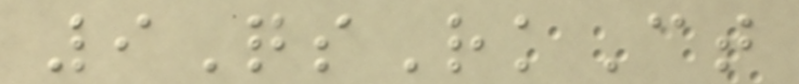9QsRkCt
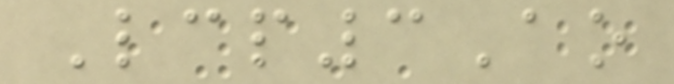Lcp3Ao
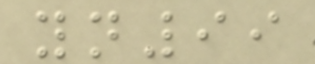yn99
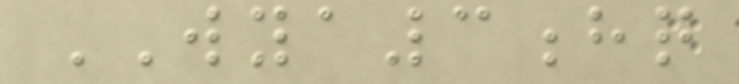WYA3hq
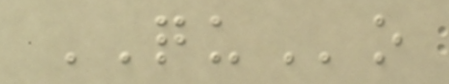QUo
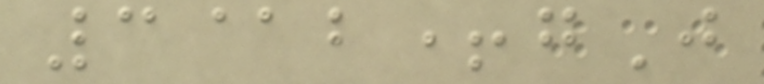3@b+gJ
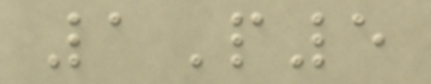1P5
